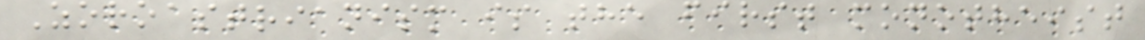Zoroastrianism is the first monotheist
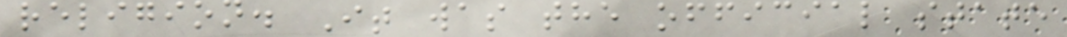religion. It was the official state
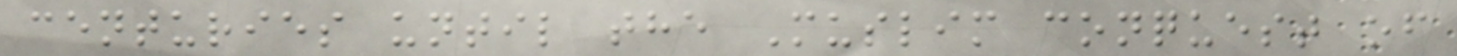centuries until the Muslim conquest of
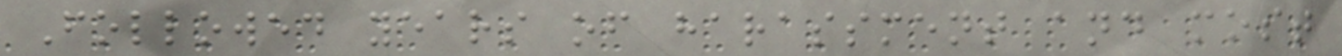Followed years of harassment and most
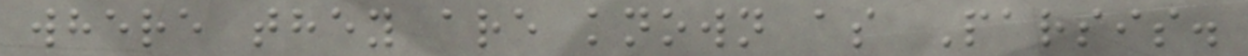where they are known as Parsis.
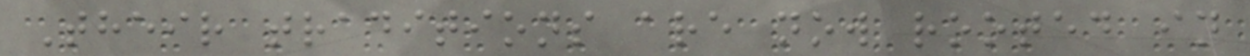Their traditions are now rooted in
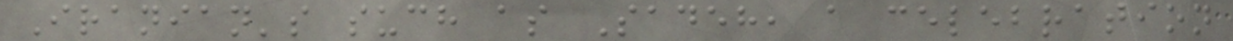Iranian's such as Sadeh, a celebration
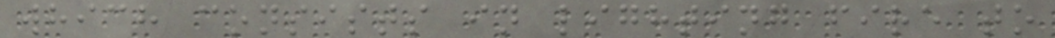which consists in lighting fire to
